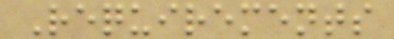Requirements
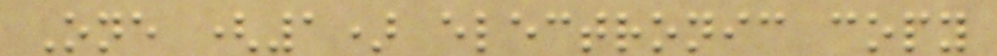One (1) electronic copy
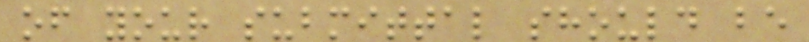of your submittal should be
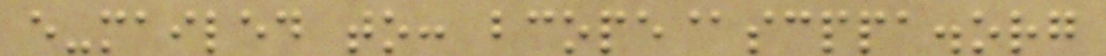e-mailed to: bcope@scppa.org
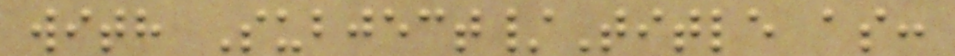with Subject/Title as:
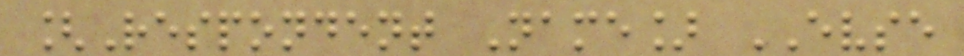[Respondent Name] EVSE
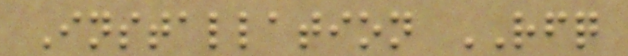Installation RFQ
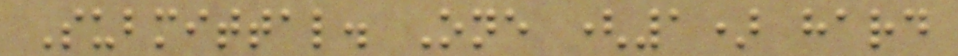Submittal. One (1) hard
